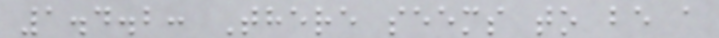1.4.2: There seems to be a
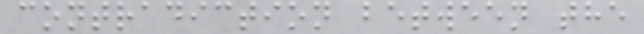contradiction between the
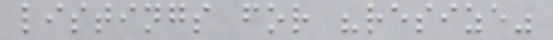listings for "resize"
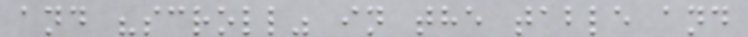and "scroll" in the table and
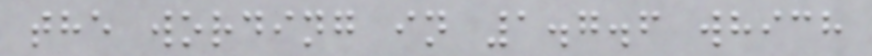the wording in 1.7.6 which
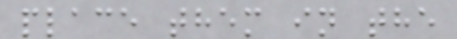place them in the
